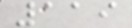119
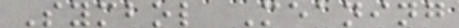Symbol Meaning
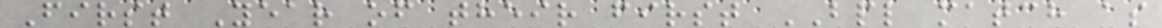First Year of their first BPL match as
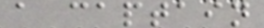a captain
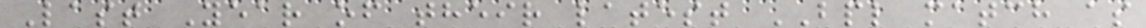Last Year of their latest BPL match as
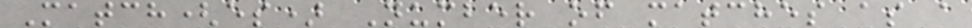Match(es) Number of matches as a
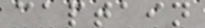captain
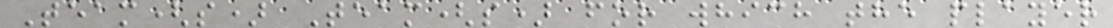Team(s) Team(s) for which the player
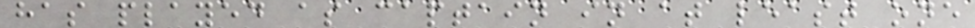has played as captain in at least one
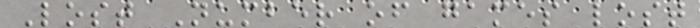Lost Number of games lost
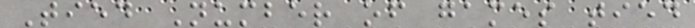Tied Number of games tied
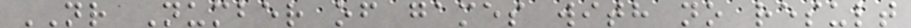NR Number of games with no result
